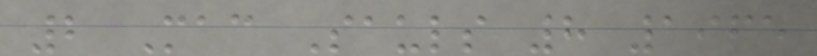2 Mac Sauls 8 1965
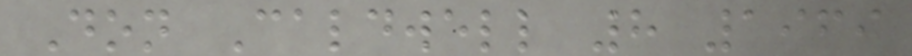Don Caldwell 8 1969
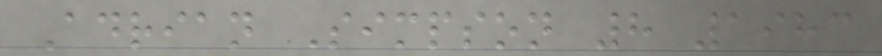Adrian Simpson 8 1983
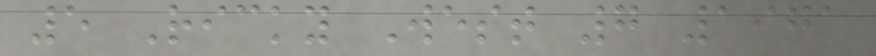5 Ricky West 7 1971
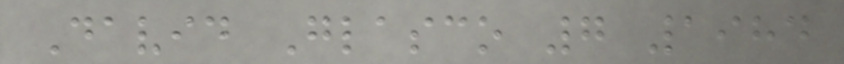David Glasco 7 1984
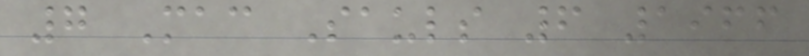7 Mac Sauls 6 1966
